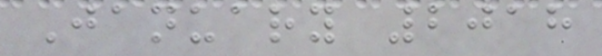January 2018
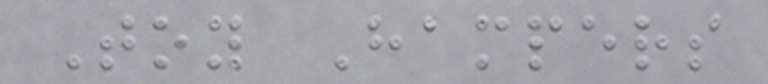Toy Hampers
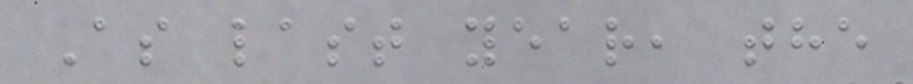As last year, the
